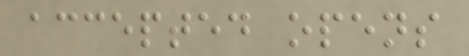accepted opens
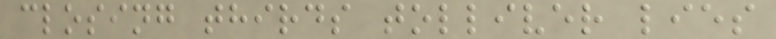closing thirds tolliver lies
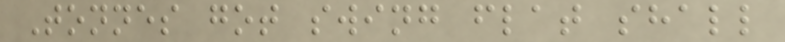Tonnes got swing flat shall
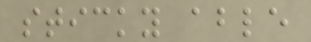sticky able
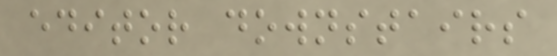editor downstairs
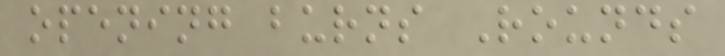opening burns Rounds
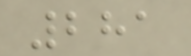281
